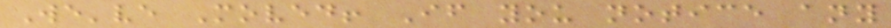We've Moved! If you notice any
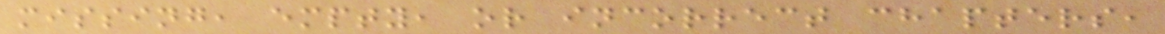missing, empty, or incorrect chapters,
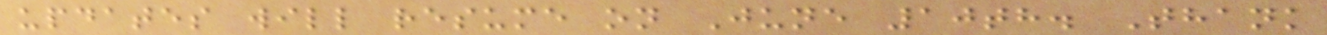updates will resume on June 10th. Thank
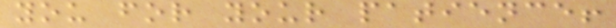you for your patience!
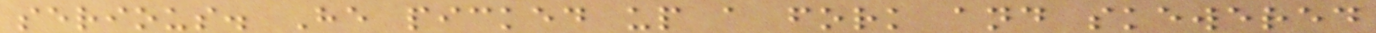serious. He picked up a fork and skewered
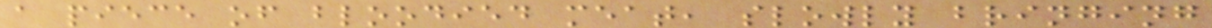a piece of bloodied meat, slowly bringing
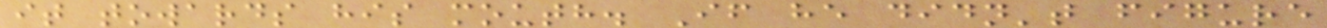it towards his mouth. If he didn't figure
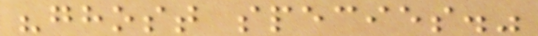"ghost species."
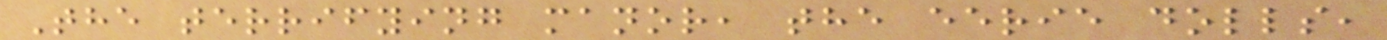The terrifying manor, the eerie dolls,
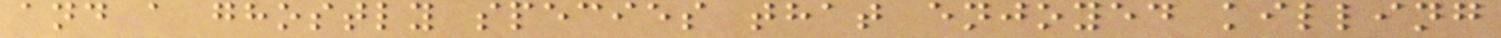and a ghostly species that enjoyed killing
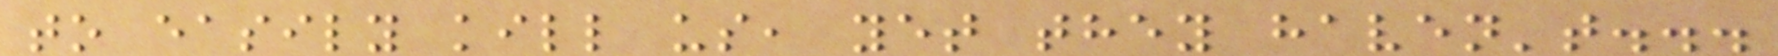to easily kill us, yet they haven't...
